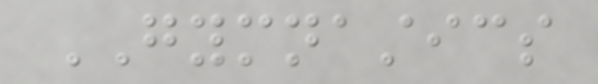GYMNASTICS
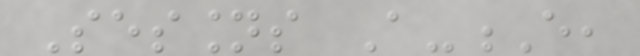Sessions A-E,
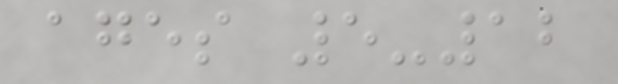ages 5-12
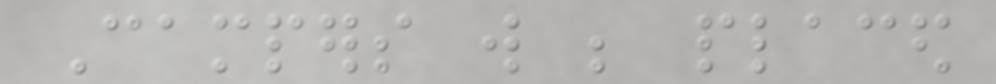Campers will be placed
